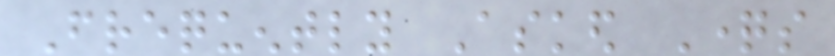Frequently Asked Questions
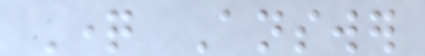Question Answer
